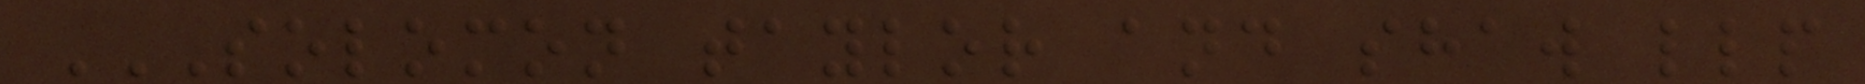SOLOMON TAYLOR AND SHAW LLP
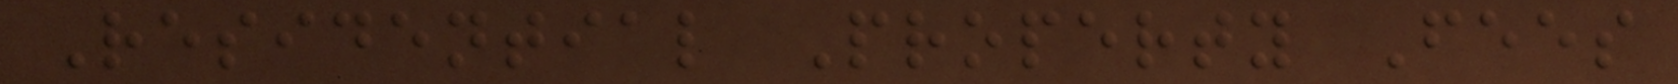Residential Property Fees
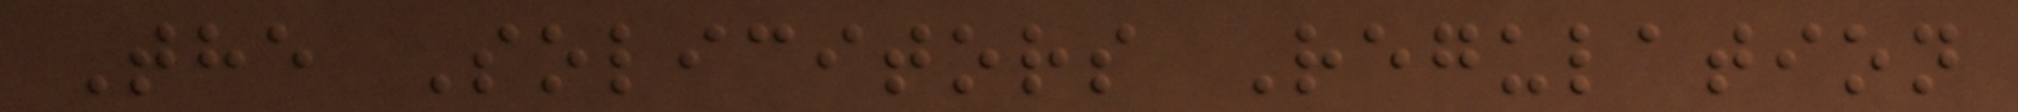The Solicitors Regulation
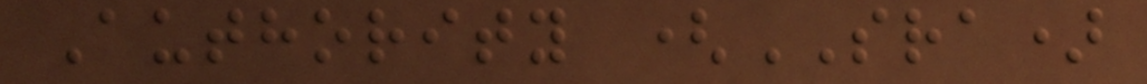Authority (SRA)
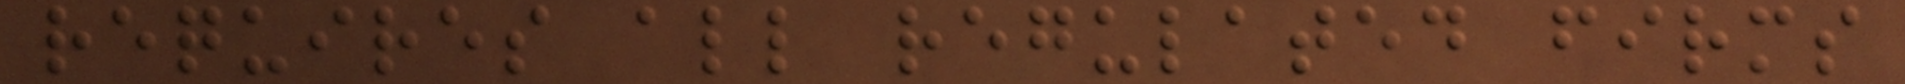requires all regulated firms
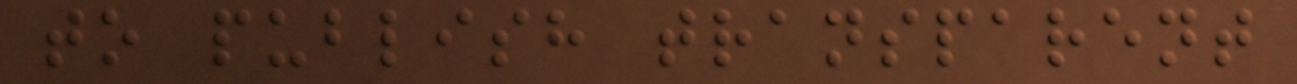to publish transparent
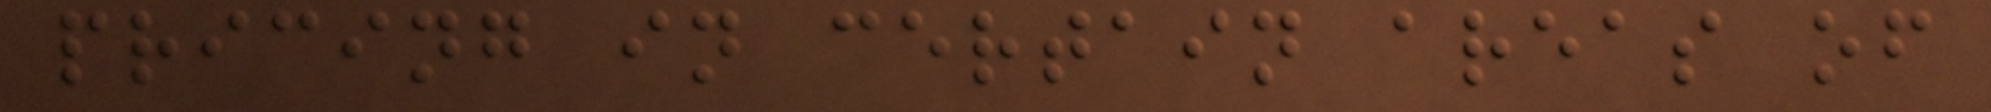pricing in certain areas of
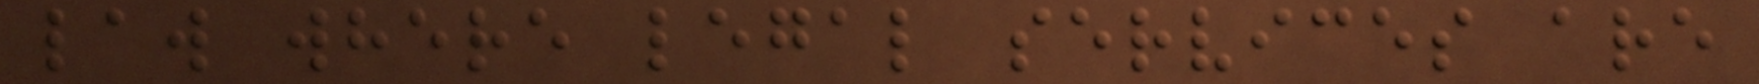law where legal services are
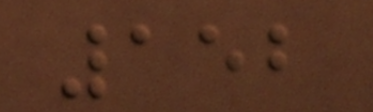152
